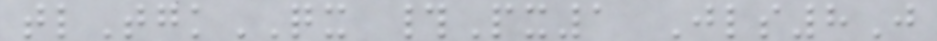tlTgkQX #Px1 Jls8J
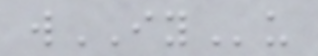wIYu
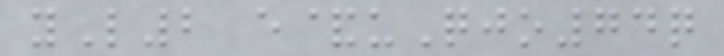yL2 e&uQjo74q
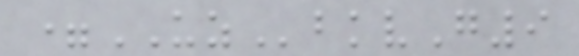=UZbkvG9
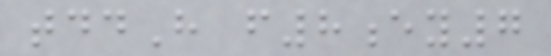tddH f8ey7
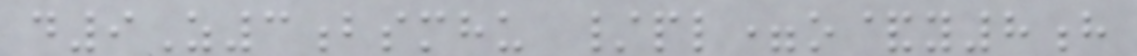d9Z3bsmhu /pl=o&y8h
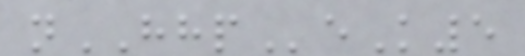nHHPeK5
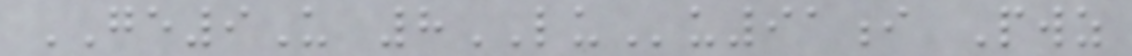GE9U 8LUu91i Pwz
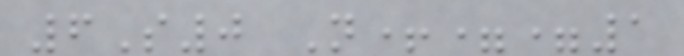6S0 N+==1
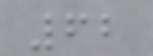62
